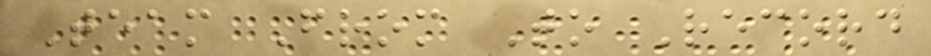Team From To Record
